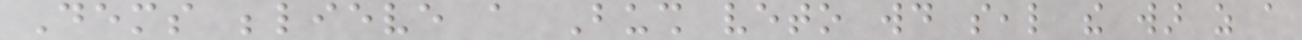Dems believe a Bush veto would seal the war as a
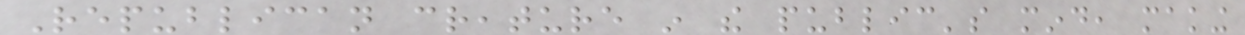Republican creature in the public's mind, making
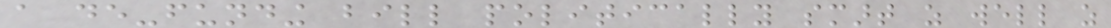a de-funding bill politically smart as well as
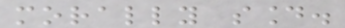morally sound.
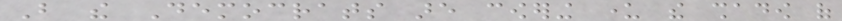But the Democrats are cowering under the shadow of
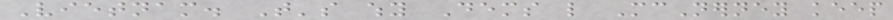Vietnam. That's why Dems like McNerney keep
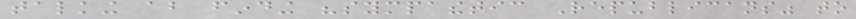talking about finding "sympathetic Republicans" to
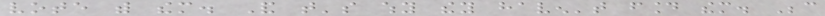vote with them. And that's why they haven't found them. Because
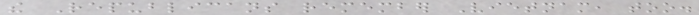the Republicans remember Vietnam, too.
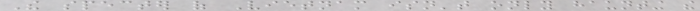The specter of Vietnam isn't only haunting the
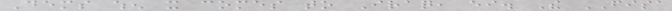Dems when it comes to Iraq, either. The FISA
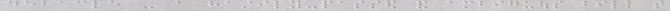debacle - a hastily-passed and ambiguous bill that
